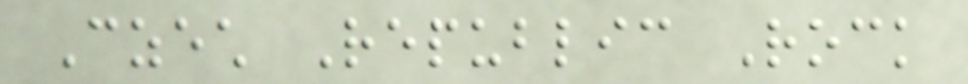Czech Republic Rock
